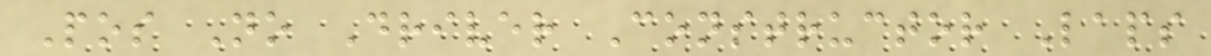Pos No Driver Constructor Laps
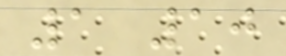1 10
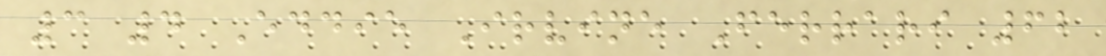3 4 Eddie Irvine Ferrari 62
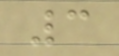3
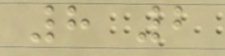8 2
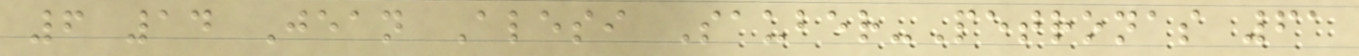6 14 Jean Alesi Sauber-Petronas 61
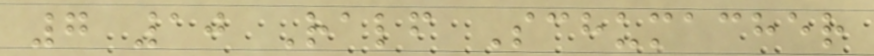7 10 Ralf Schumacher
